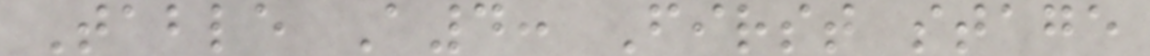Table A4: First stage
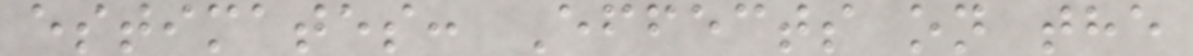estimates: Effects on the
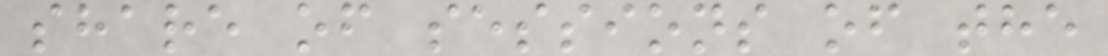share of sessions of the
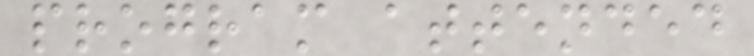program attended
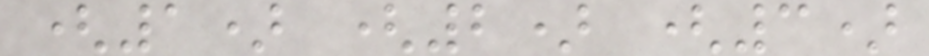(1) (2) (3)
